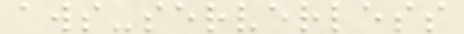aws-serverless
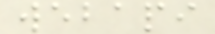webapi
